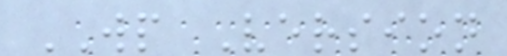WP Version
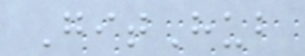GitHub
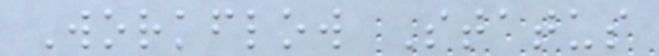Workflow Status
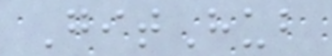GitHub
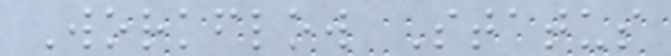Workflow Status
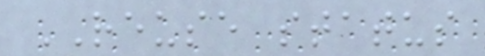REUSE status
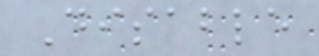Disable
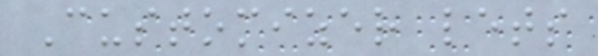Customizer lets
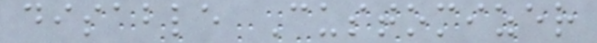disable Customizer
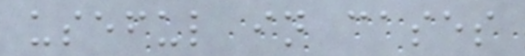useful in cases
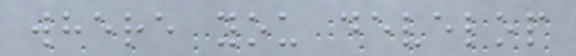where you develop
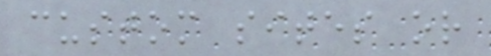custom sites or
